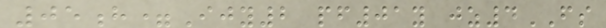05h=Ijy2 pf01y jz4FS
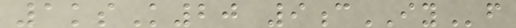1ksK20 9cIYf
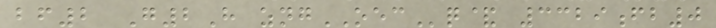bf2 G2H zngOECq& 3329fb0
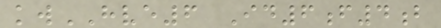kwHVE6 Id6f4b
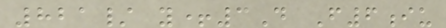821/ y+3D F6iu
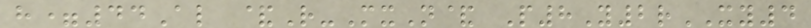h=44Al &R-MxN& P8Y2rXY4
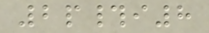2p#i8
